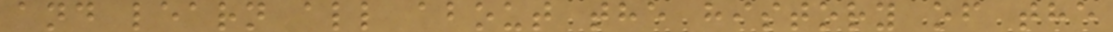and learn all about the history of the
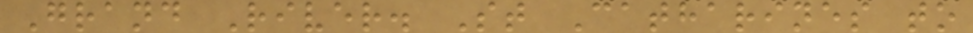Grand River. St Catharines to
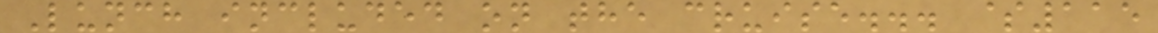Lunch included on the cruise... $115
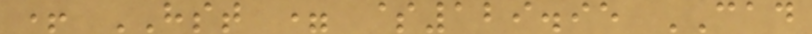+ HST = $129.95 CAD
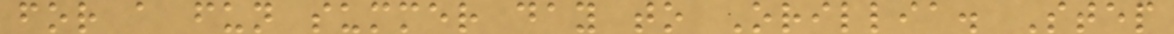for a fun summer day to Orillia. Step
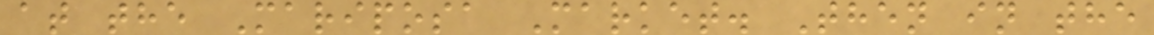at the Mariposa Market. Then in the
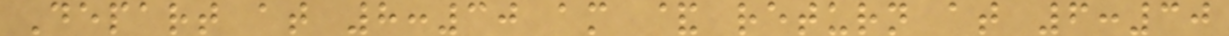Depart at 8:30 am & return at 6:30
